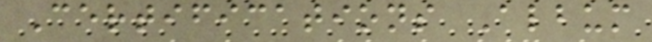Certifications Album
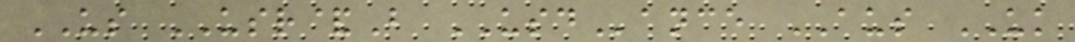US USR&B USDance AUS UK
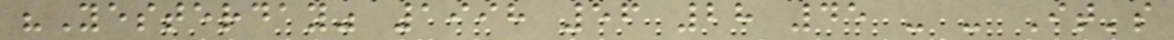"Yesterday" 1998 56 28 45 - - It's
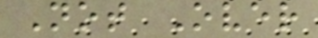Not Over
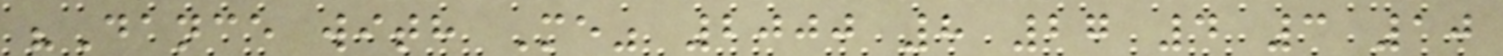"Dance with Me" 2000 8 27 4 3 10
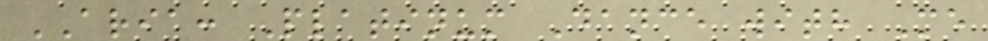ARIA: Platinum Dance with Me
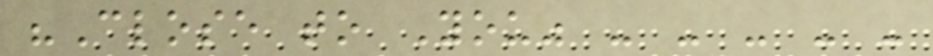"Close to You" - - - - -
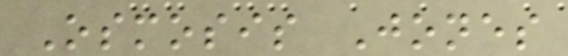Osmosis Jones
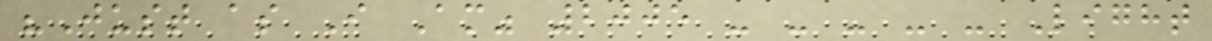"Just as I Am" 2005 - - - - - Light
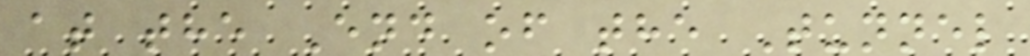at the End of the Tunnel
